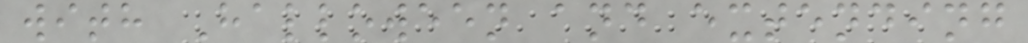with Halloween and extending
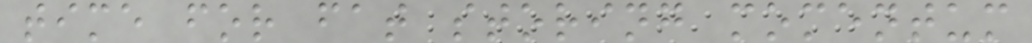time for fat storing momentum
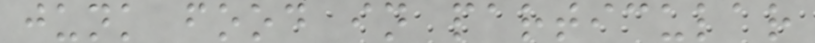junk food in particular
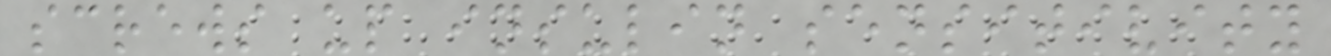screws up insulin sensitivity
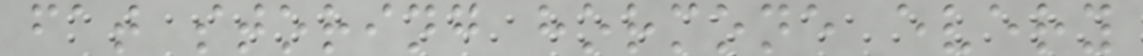fat storing hormone every
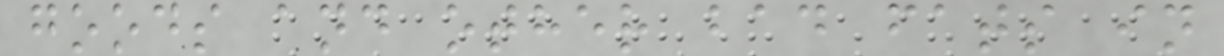goods and other bad fats in
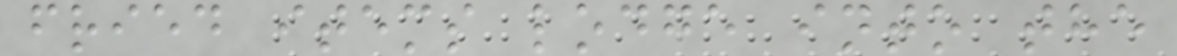fried items lodge into the
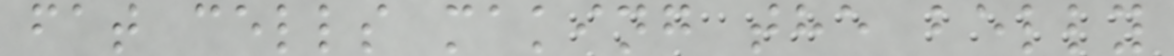fat cells making the belly
